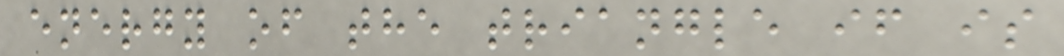energy of the triangle if is
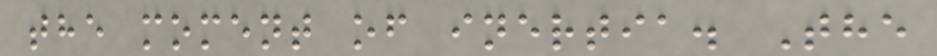the moment of inertia. The
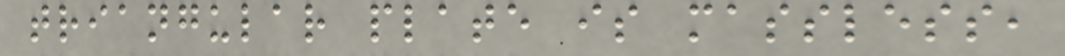triangular plate is massless,
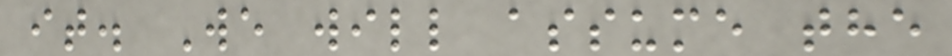it. We will assume the
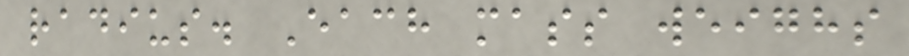radius. Each mass weighs
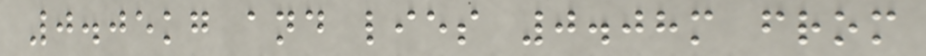0.05kg and lies 0.08m from
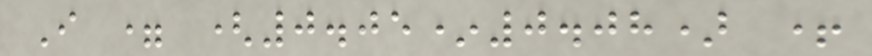I = (0.05*0.08) +
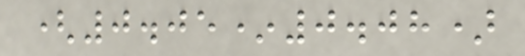(0.05*0.08)
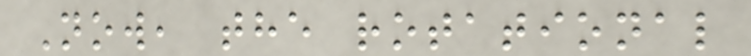Now, the rotational
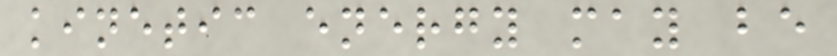kinetic energy may be
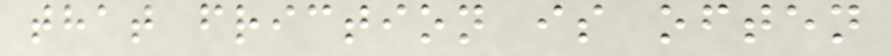that friction is often
